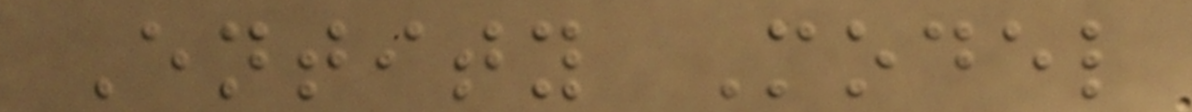Entity Model
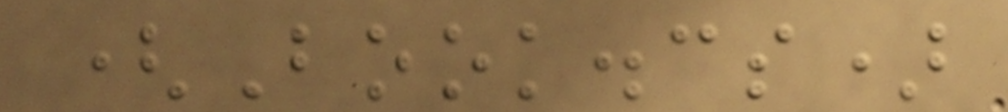(Book.cs)
